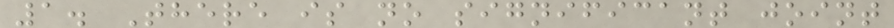1. There is no significant joint
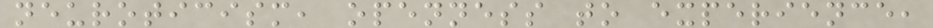neuroticism, openness to experience,
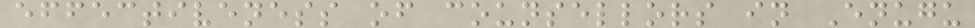effectiveness of counsellors in Enugu
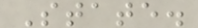State.
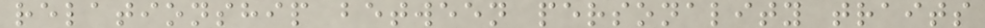relationship between personality traits
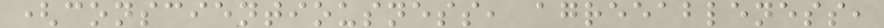(conscientiousness, agreeableness,
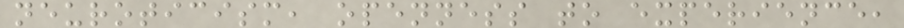neuroticism, openness to experience,
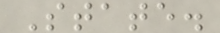State.
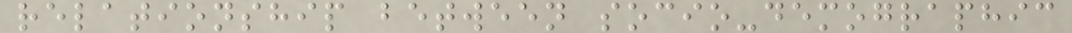relationship between socio-demographic
